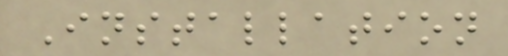Installation
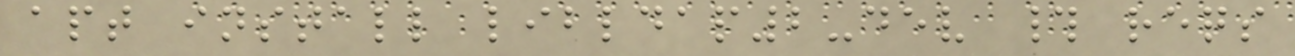apt install libldap2-dev # reqs
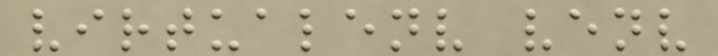virtualenv venv
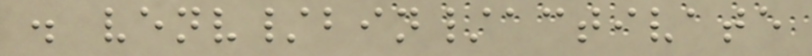. venv/bin/activate
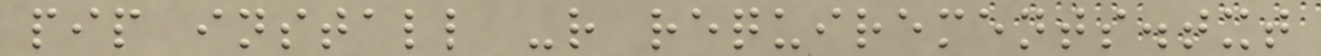pip install -r requirements.txt
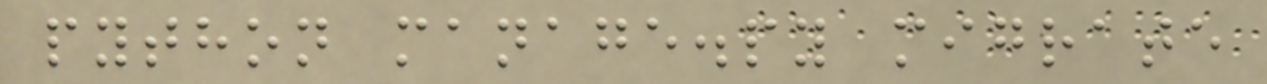python manage.py migrate
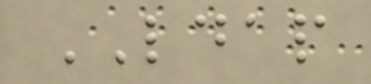LDAP
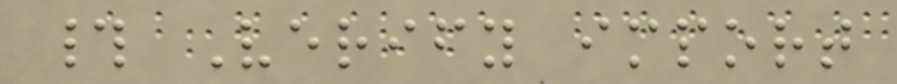# Verify import
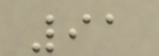91
